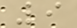9
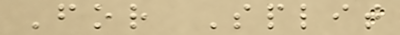For Split
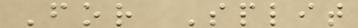For Split
